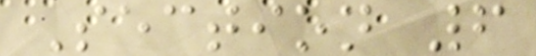Section 6
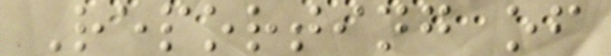Reporting of
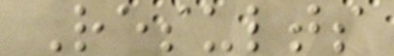Results
